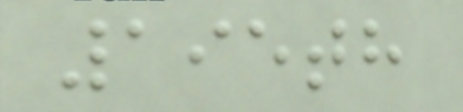195th
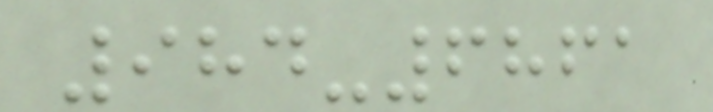984-6861
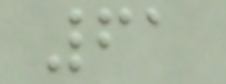61
